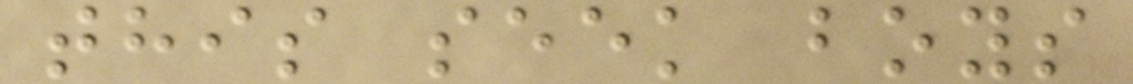this seek boys
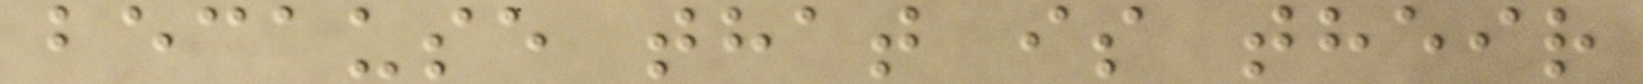because that is their
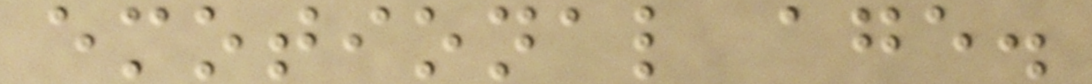emotional age.
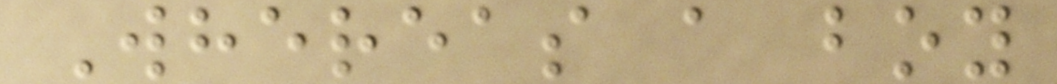Whereas a boy
